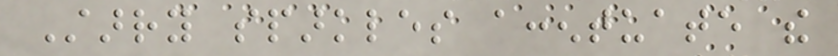Starry sparkles accentuate the
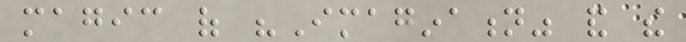magic of "Imagination" and the
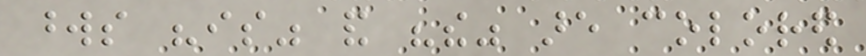words "is" and "the" are colored
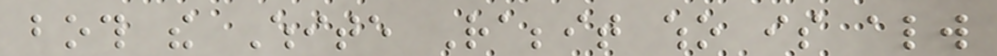both the White Rabbit who is always
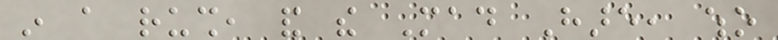in a rush, and the Mad Hare, who
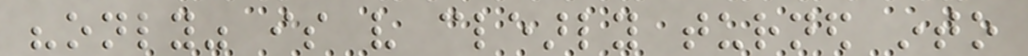"only" is very clearly turned into
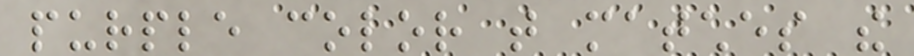purple color that matches the
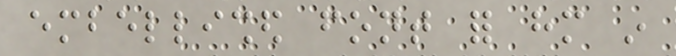embellished font for him in
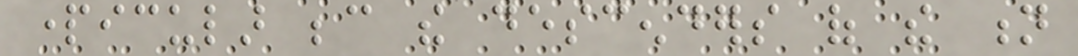particular because the descenders of the n
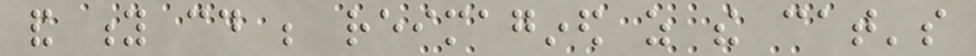and y could be reimagined as the cat's
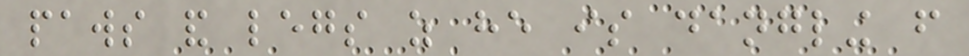paws and legs as he is dangling from
